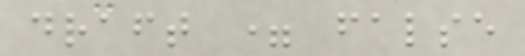draft = false
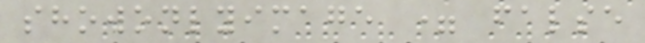showonlyimage = false
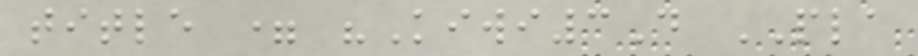title = "Kiwi3D PLA
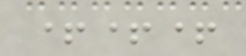+++
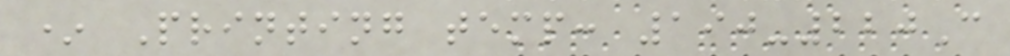* Printing temp: 190-220C
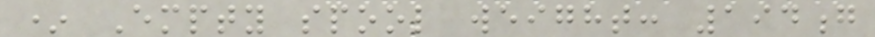* Empty spool weight: 194g
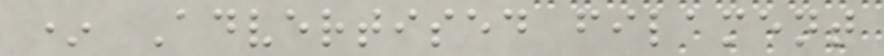* Advertised filament
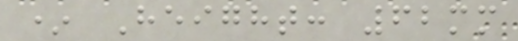* Height: 62mm
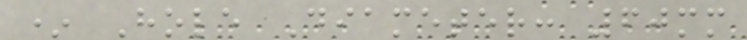* Hole Diameter: 60mm
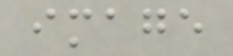image
